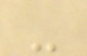-
